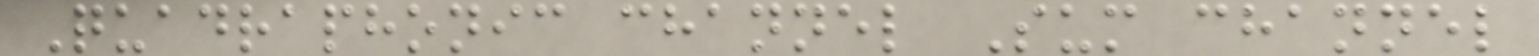Quadraphonic channel Sum channel
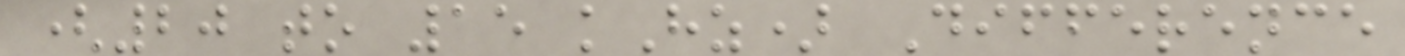(20 to 15 kHz) Difference
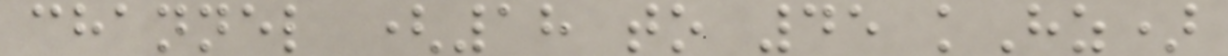channel (18 to 45 kHz)
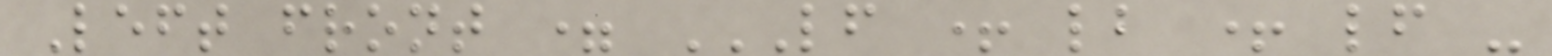Left front = LF + LB + LF -
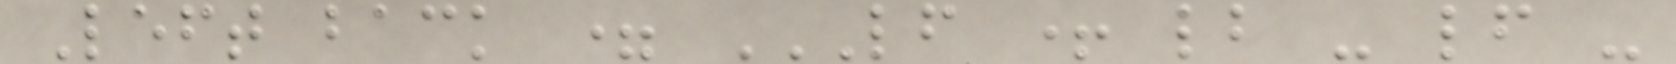Left back = LF + LB - LF -
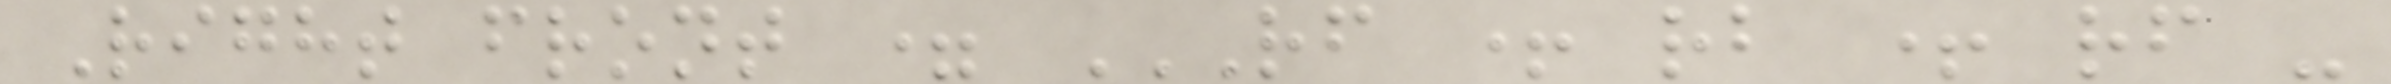Right front = RF + RB + RF -
